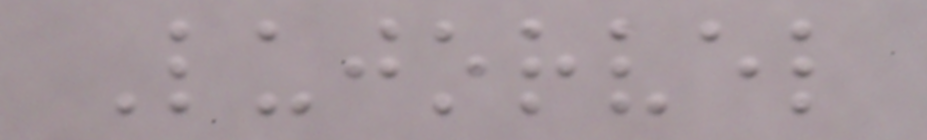Lujorvel
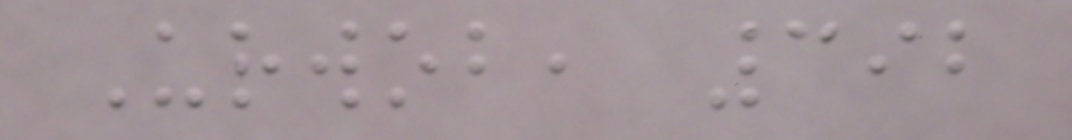Urwob, 392
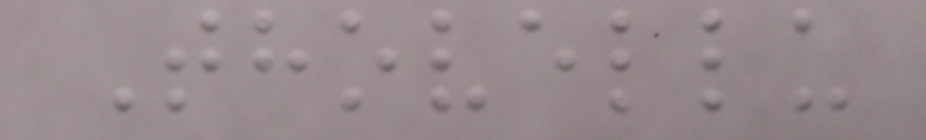Thovellu
